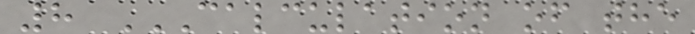8 CALCULATION OF THE
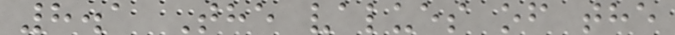8.1 The values of the
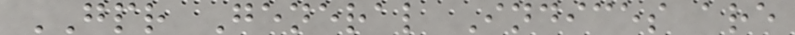GPR General Indices are
